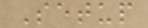Setup
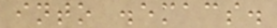into .emacs.
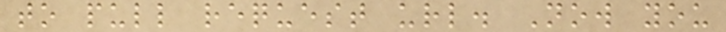to pull request url. Now you
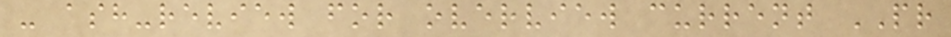- ash-review for overview current PR
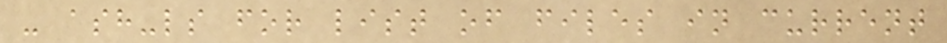- ash-ls for list of files in current
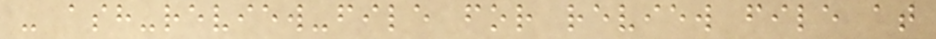- ash-review-file for review file at
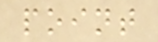point
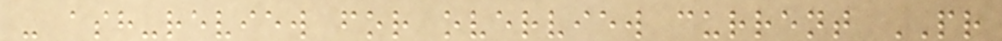- ash-review for overview current PR
